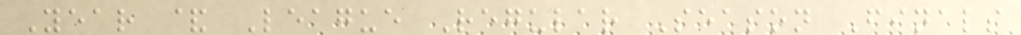Year & League Regular Season Finals
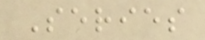Series
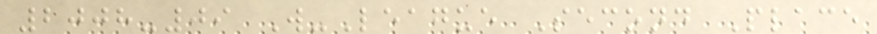2008-09 W-League Second Place
